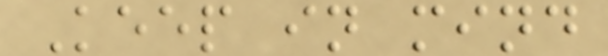Keep in mind
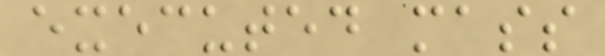executed mass
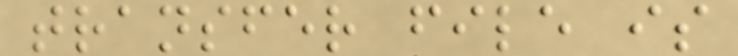transfer file is
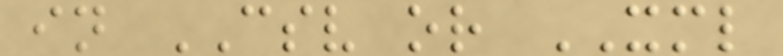in CSV or XML
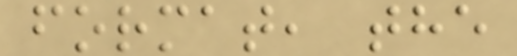format, the
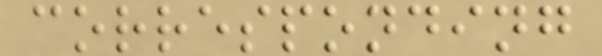corresponding
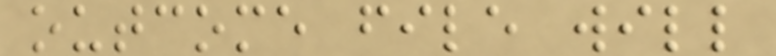outcome file will
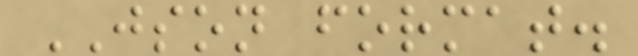JSON format.
